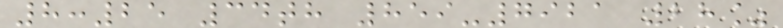8:25 34th 859-7921 28%
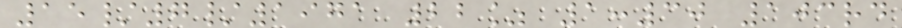15/7/1971 22% 1:30 103rd
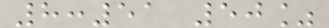8:51 50%
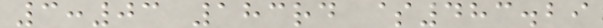3:03 183rd $483.29
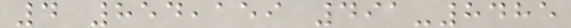4 854,159 491-8485
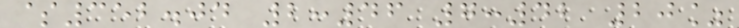$352.04 2:46 7:42 20%
